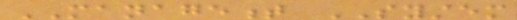MANAGEMENT SYSTEM
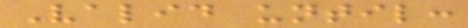Valid until:
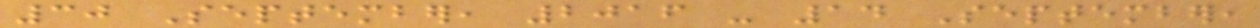30 September, 2016 - 14 September,
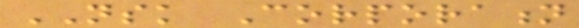NSK Corporation
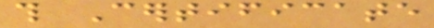this Certificate
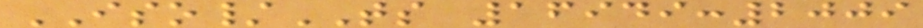ISO/TS 16949:2009
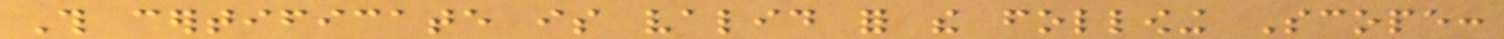This certificate is valid for the following Scope:
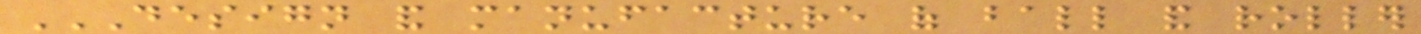DESIGN AND MANUFACTURE OF BALL AND ROLLER
